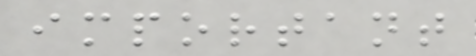important
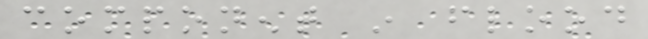component in flood
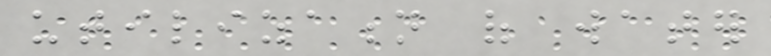utilization of water
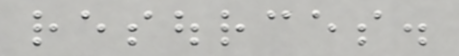resources.
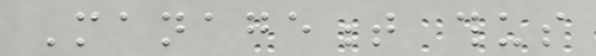Management thus
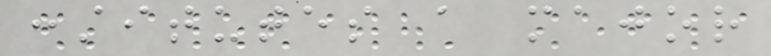constitutes a major
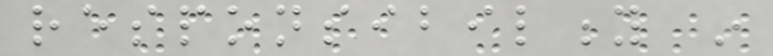responsibility in
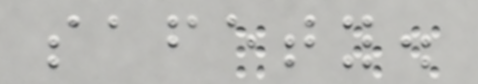safety.
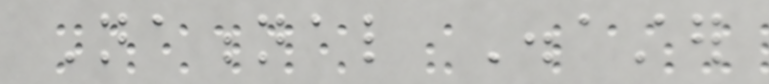National Disaster
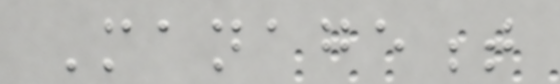Management
